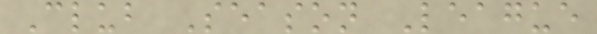Club Season League
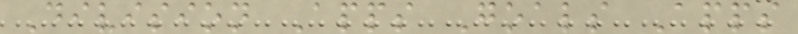Division Apps Goals Apps
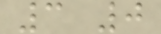3 0
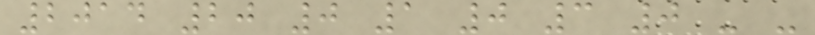2014 20 0 1 0 3 0 - -
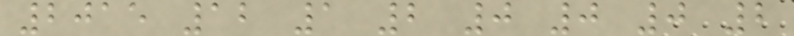2015 12 1 2 0 0 0 2
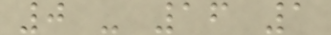0 - 16 1
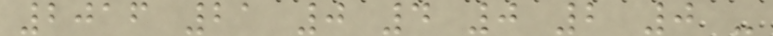2016 21 0 4 0 2 0 -
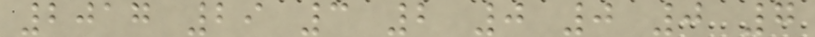2017 29 3 2 0 0 0 7
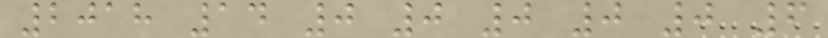2018 14 0 0 0 0 0 6
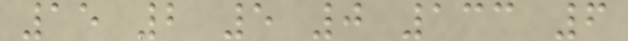15 2 5 0 133 6
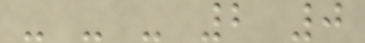- - - 2 0
